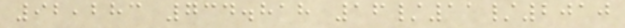92,283 734.818 16/11/2010
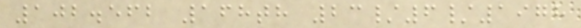102.562 168th 23/6/1978
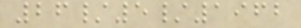26/5/1962
